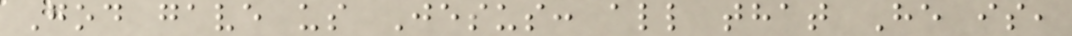God gave us Jesus: all that He is,
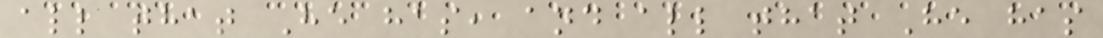all that He has, and all that He has
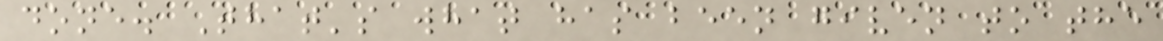done. That's what has been given to the
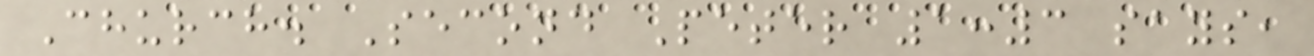Church. Second Peter 1:3 says,
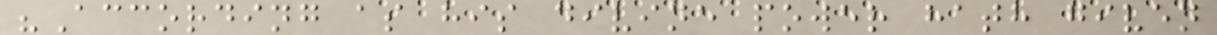"According as his divine power hath given
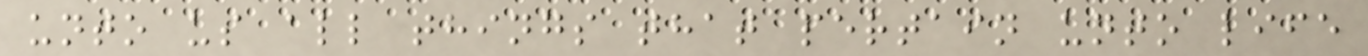unto us all things that pertain unto life
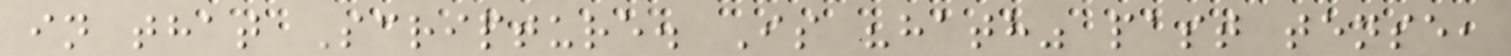in that Scripture. Is "hath" past tense,
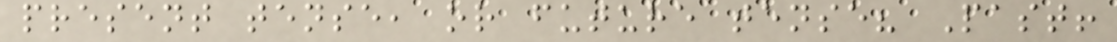present tense, or future tense? Past!
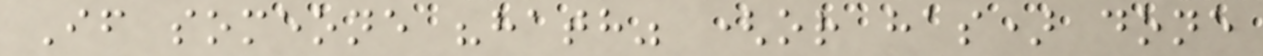If someone "hath" (or has) done
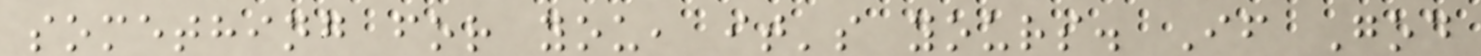something for you, it's yours. If God
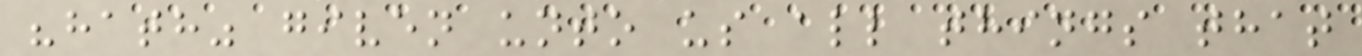"hath" given unto us all things that
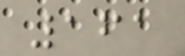161
